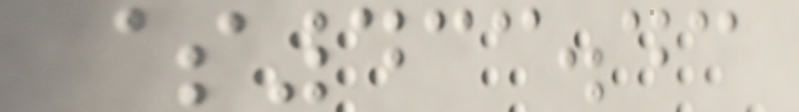$433.43
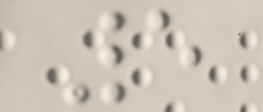5
